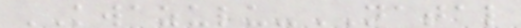KWAZULU-NATAL
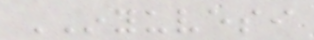INYUVESI
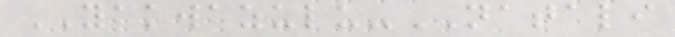YAKWAZULU-NATALI
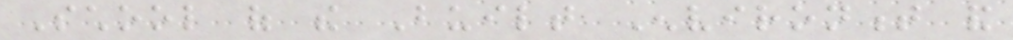School of the Built Environment and
